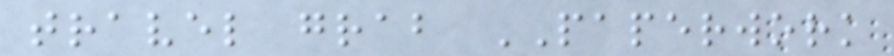travel grab PAPERWORK
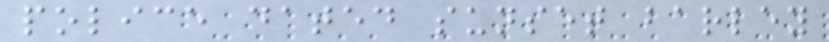police dated sunset barley
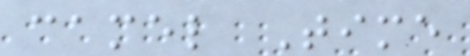camel Time
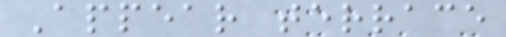Appear terrace
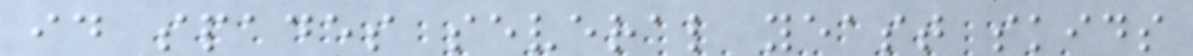id spades several yeast skids
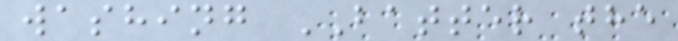washing BATTER the
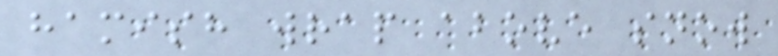hamish wrap above snow
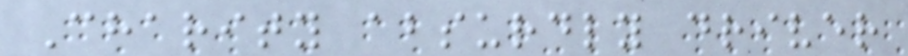Charity absurdly driver
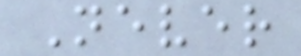Never
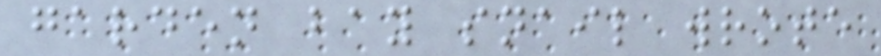garden bay snail wrote
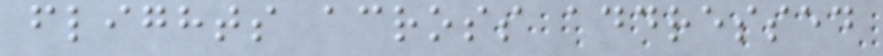flights across addressed
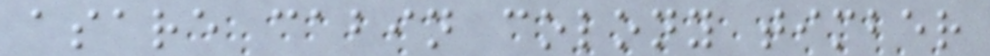asare cabin colony timber
